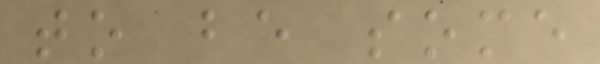to be some
